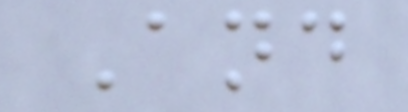And
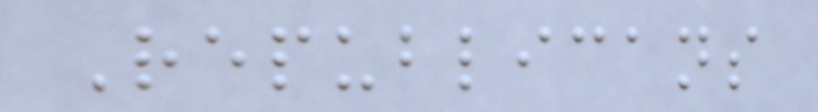Republicans
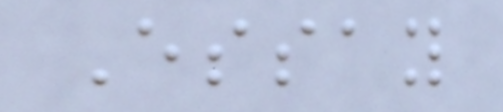Essay
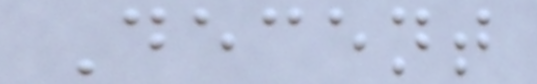Decent
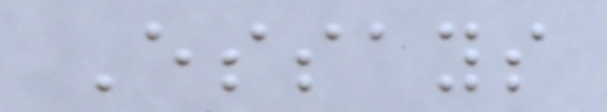Essays
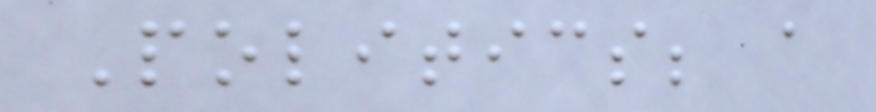Politics; a
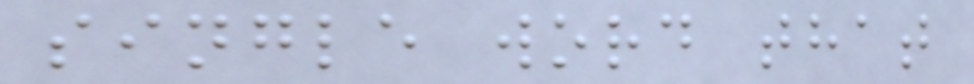single word that
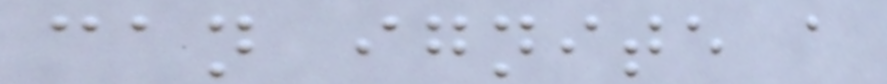can ignite a
